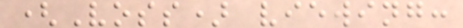(Voss) viewing:
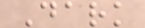Dark
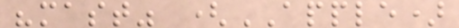"mast" (APPLE)
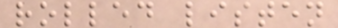rolled listen
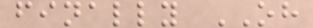finally OH
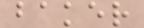baker
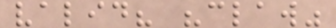valid? "claw"
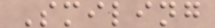Smiling
